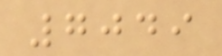7049
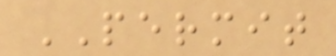PERMIT
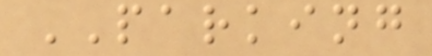PARKING
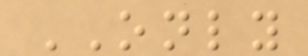ONLY
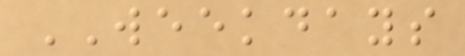WEEKDAYS
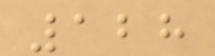128
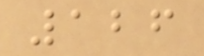126
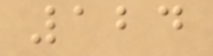124
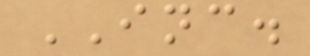INC.
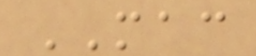MAC
